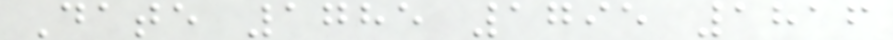Date 1785 1795 1816
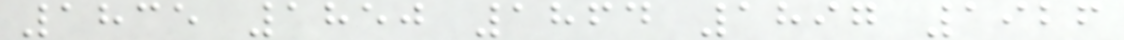1835 1850 1864 1897 1926
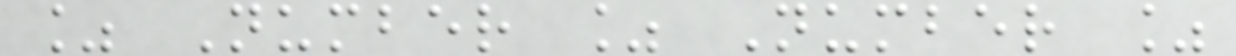% Number % Number %
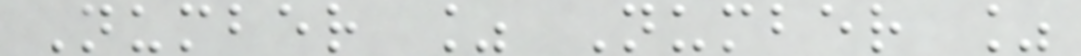Number % Number %
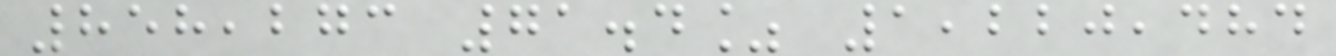858,273 71.4% 1,220,484
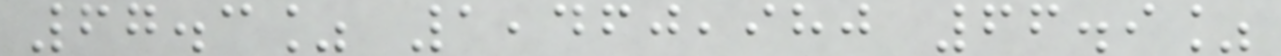67.3% 1,460,980 66.9%
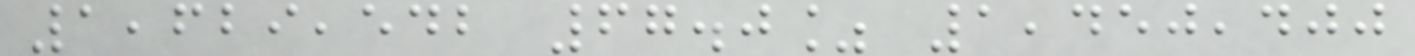1,629,542 67.0% 1,450,400
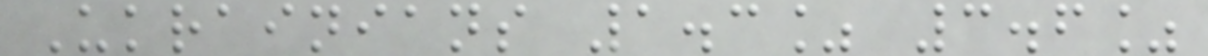Ukrainians 1.3% 3.6%
